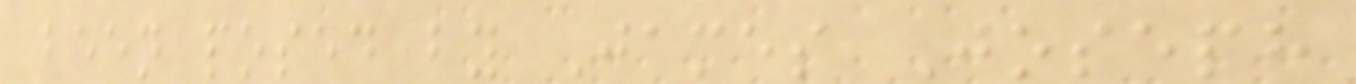been posed by James Joseph
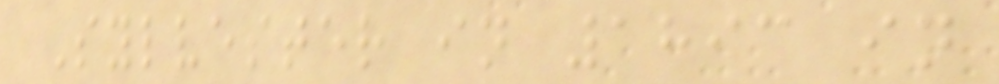Sylvester in 1893 in
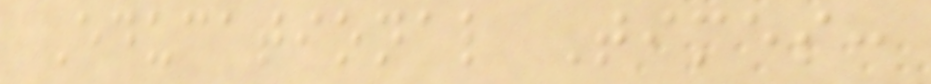Educational Times:
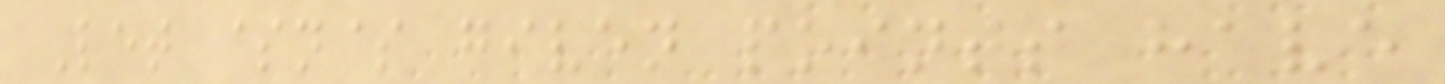Let $n$ given points have
